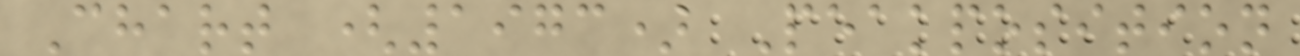Chart (1973) Peakposition
